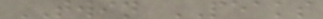TWIN PEAKS
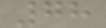78
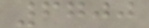6700
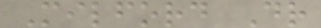Milford Dr
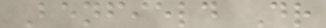Benfield Dr
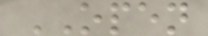OPEN
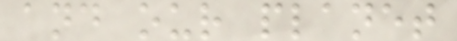and our planet
